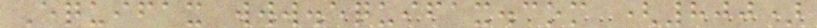Equifax www.equifax.com (800)
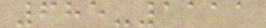685-1111
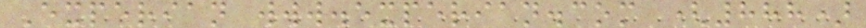Experian www.experian.com (888)
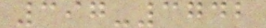397-3742
